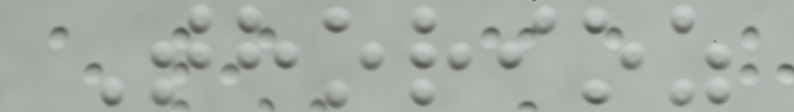Thorioz
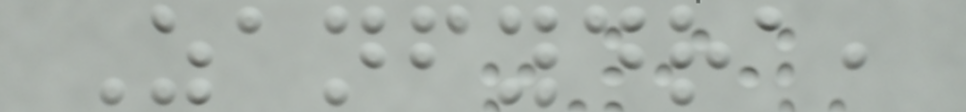Zanfydra,
